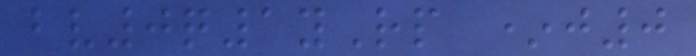bv0q1yRp *j0
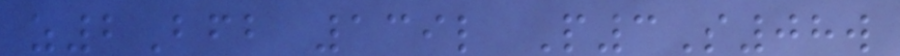z2Bfb 139l P3S08w
